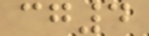cg4
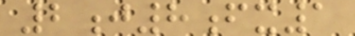2j8fx1
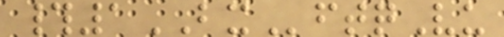#1BXftqVu
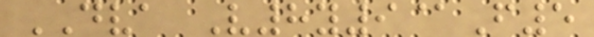DVA V8y9@F5
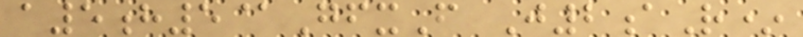a5h5@GfxF J2aR*
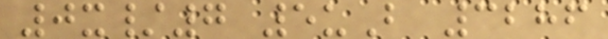0x/7 5uB 3286
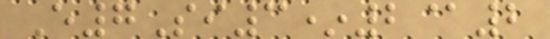E7Si3*2@2
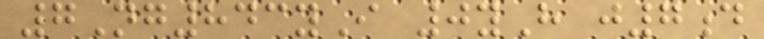7Ng843yI 0yH j7d
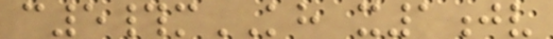c5#mKH x1jv
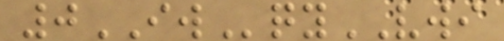0IWqyVWI
